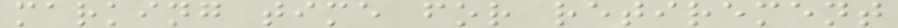marking time for retirement
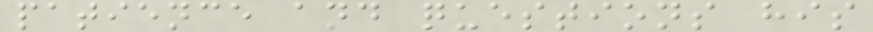patience and questions his
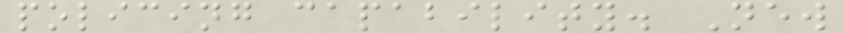policing capability. New
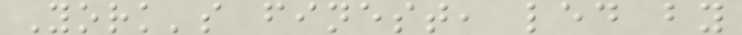York's finest, led by
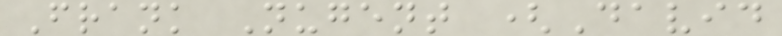Frank Nugent (David
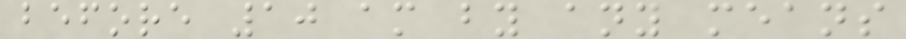before 10 am by any means
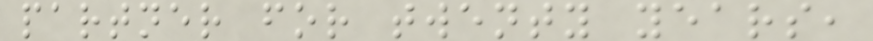partner for twenty years,
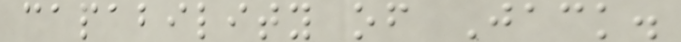capability of Jack.
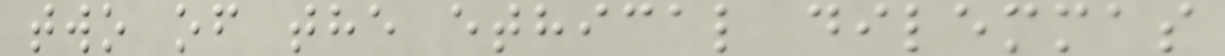two of the ethical dilemmas
